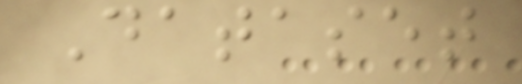Dataset
